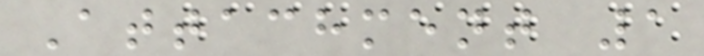Attachment 1
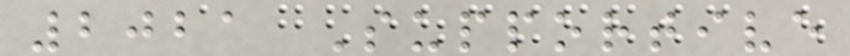2021 Supportive
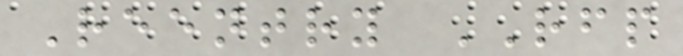Reentry RFP
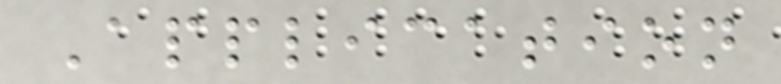Application
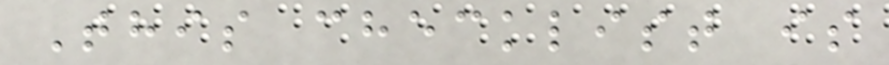This checklist is
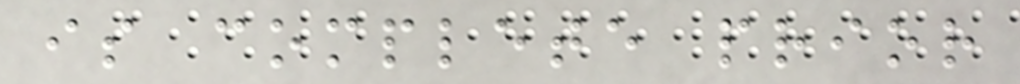is complete prior
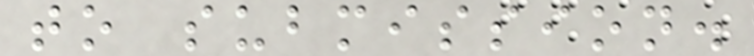to submission.
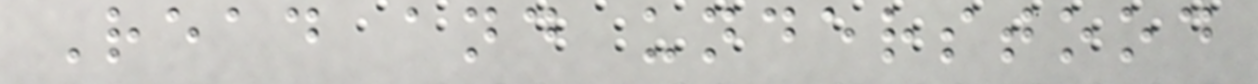Read and understood
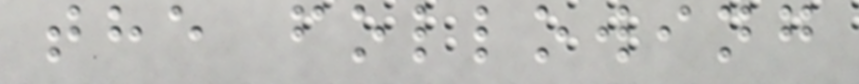the following
